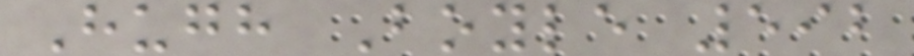Hugh Boyle 592
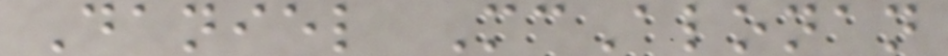Daniel McAlonan
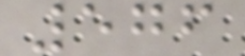576
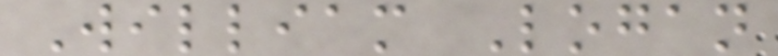William Logan
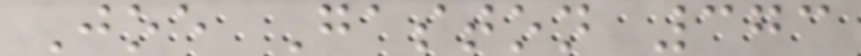Joe Gaston 373
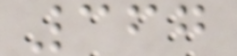367
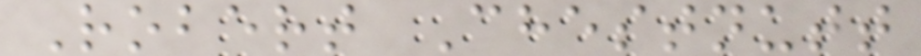Robert Chestnutt
